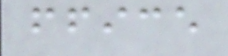ffice
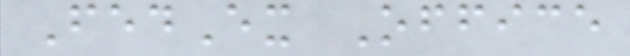FedEx Office
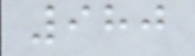980
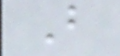B
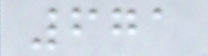671
